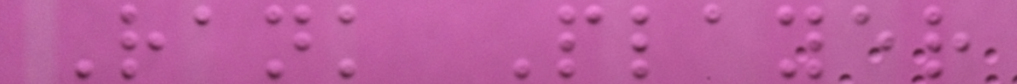Rank Player
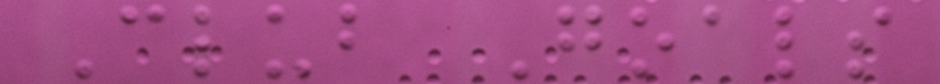Club Goals
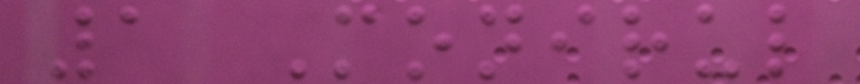1 Monirul
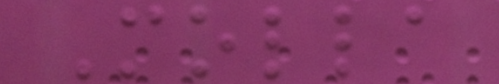Molla
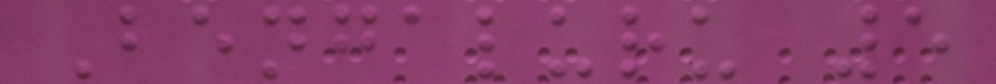Bengaluru 5
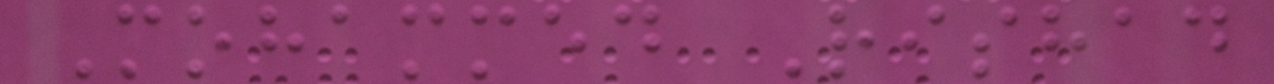Mohammed Rishad
